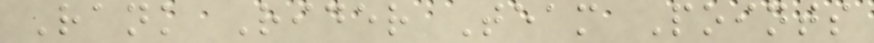Rank Rider Team Points
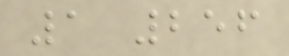1 256
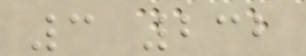3 232
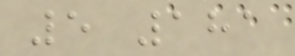5 181
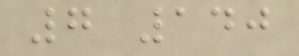7 140
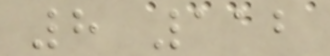8 112
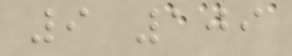9 109
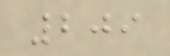209
